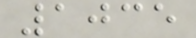1035
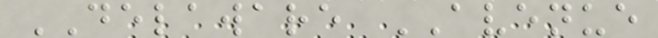DELAWARE AVENUE
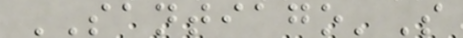SANTIAGO'S
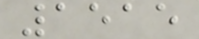1515
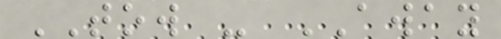TOW - AWAY
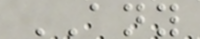ANY
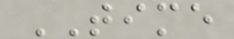TIME
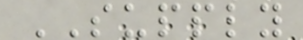SUPPLY
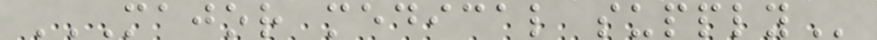MAJOR MEDICAL SUPPLY
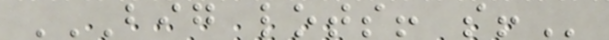BIG LOTS! S!
